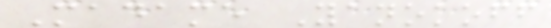Madame Yanokoff
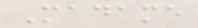Madame
